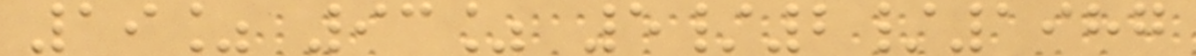19% 93% 5/2/1987
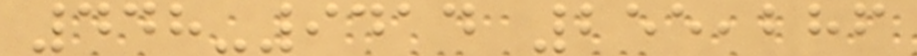448-9414 255,286
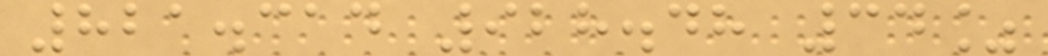821.314 928.48 34%
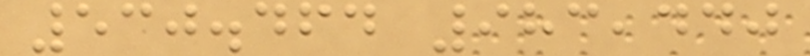530.464 983,440
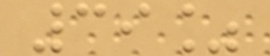39%
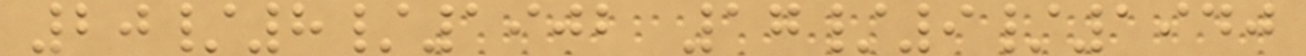20/8/1902 17/9/1940
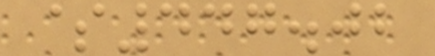$447.02
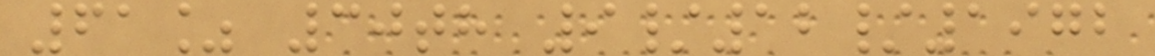61% 30th 9/12/1972
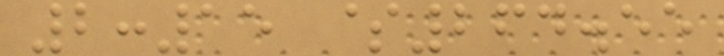2:15 $264.55
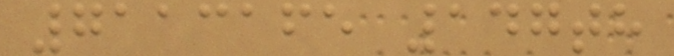7113165 147th
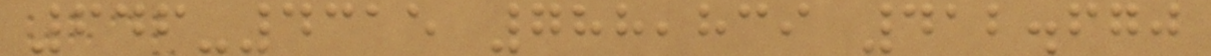646-4315 788,839 412.670
